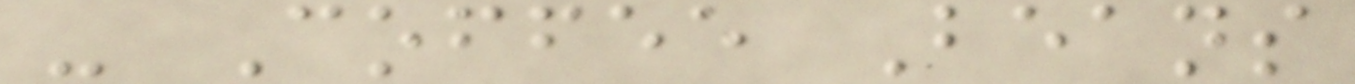- Coffee Beans
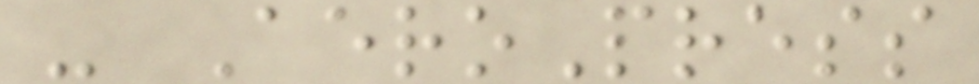- AeroPress
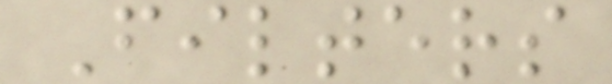Filters
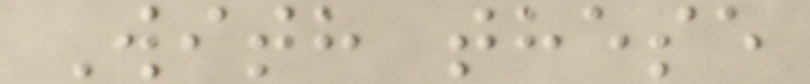With these
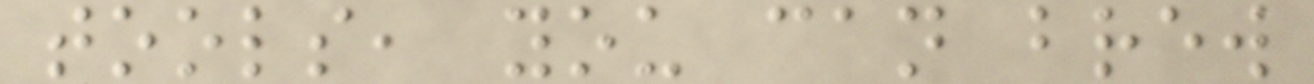tools, you can brew
